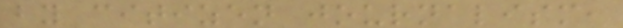by citizen journalism,
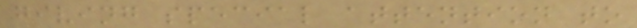giving special attention to
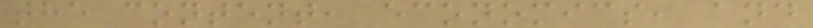the content, economics, and
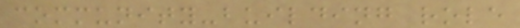community-building role
